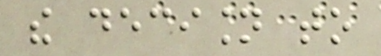the decision to
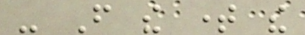- From the time the
